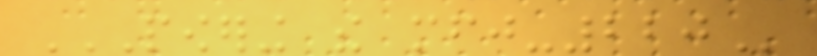POWERING THE MFJ-220
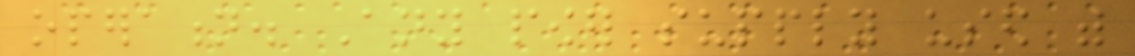operation. Any power supply used with
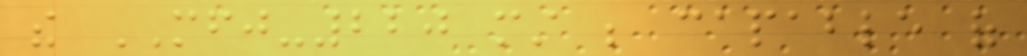the MFJ-220 must be capable of
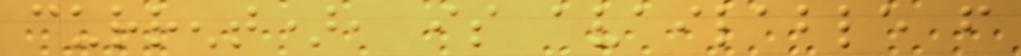current), is available from
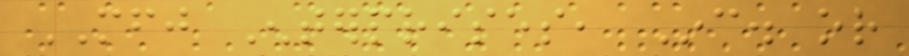MFJ Enterprises, Inc. or
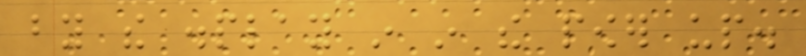by the display in in the power up.
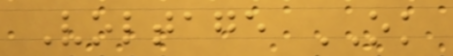Voltage OK
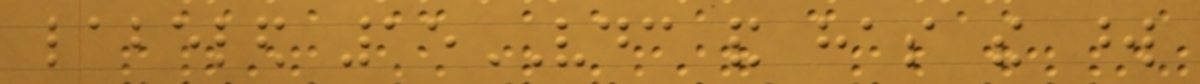labeled 15VDC and has the word
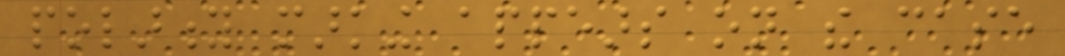polarity marking appears on the case
